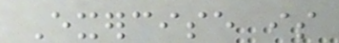Exercise is
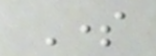Some
